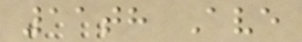11th Ave
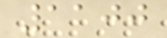1100
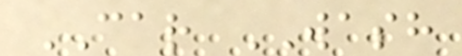CAR WASH
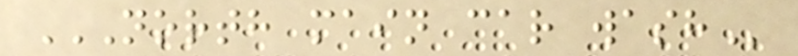NORTH MAIN CAR WASH
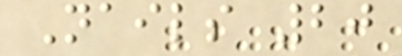Nails 20
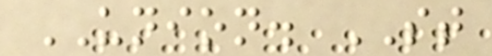UNION. ST
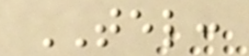TEL:
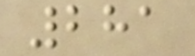281
